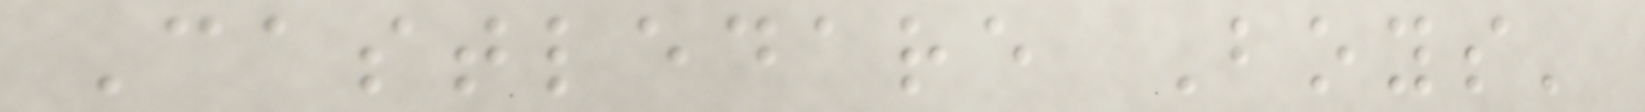Castledare Boys'
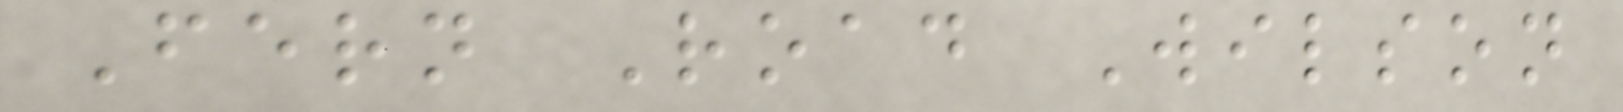Fern Road Wilson
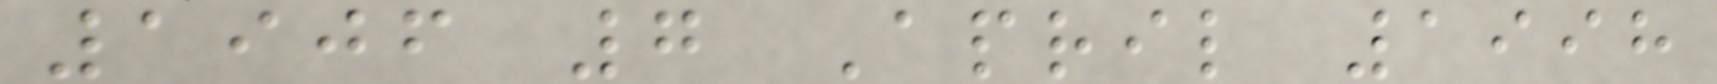1906 7 April 1998
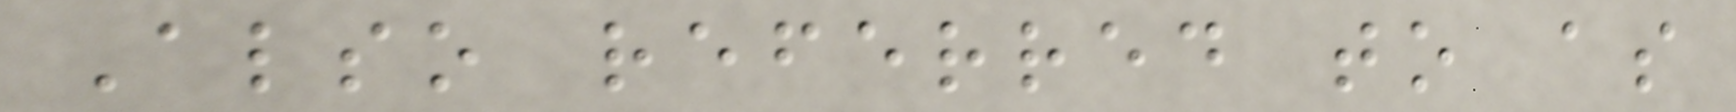Also referred to as
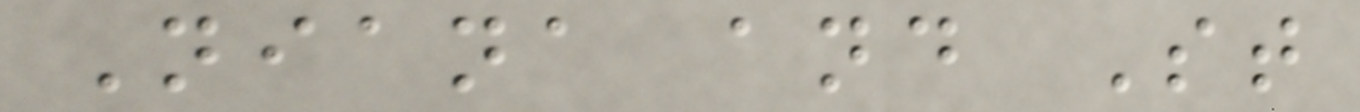Niana and St
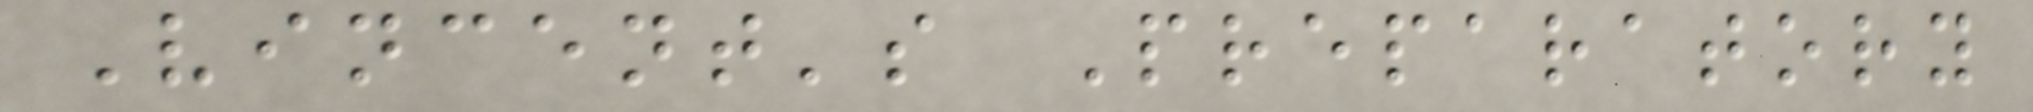Vincent's Preparatory
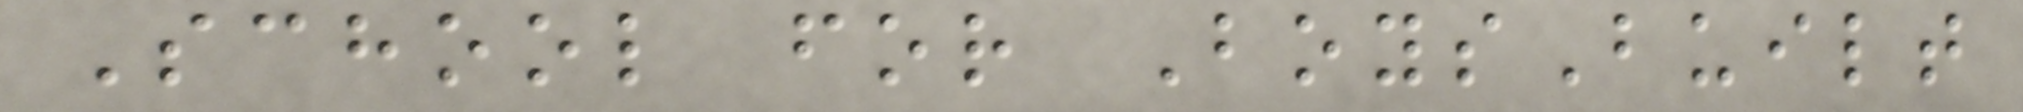School for BoysBuilt
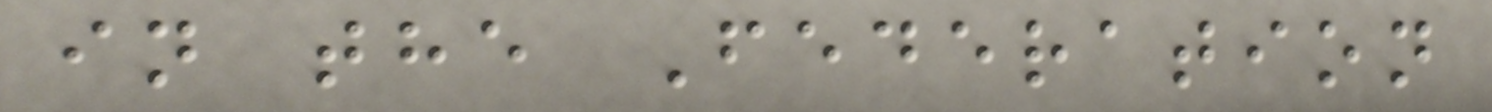in the Federation
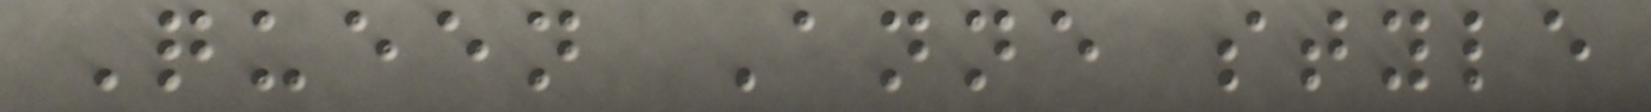Queen Anne style
